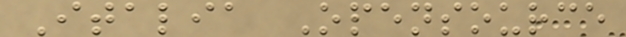Italia Opensource
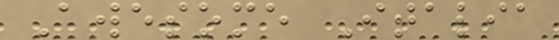Awesome Italia
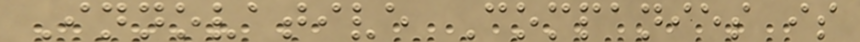Innovative Companies is
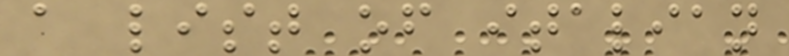a list of italian
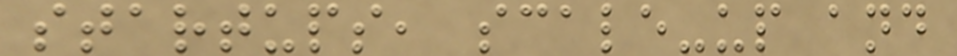startups, scale-up and
